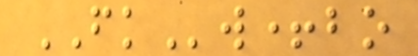FKw+bo
